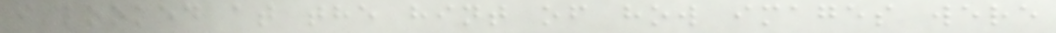i looked at the hint of how images were
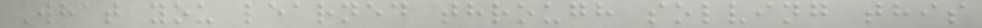What you learned through solving this
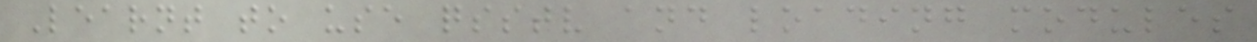Learnt to use qsstv and loading modules
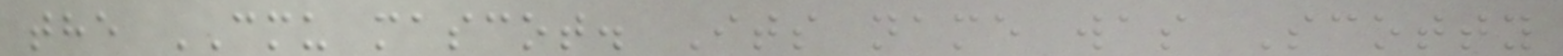the CMU mascot. Its name was Scotty
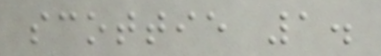scottie 1.
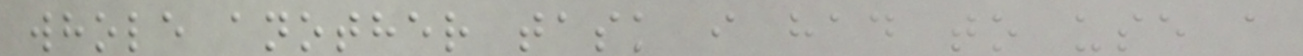whole another task i had to use a
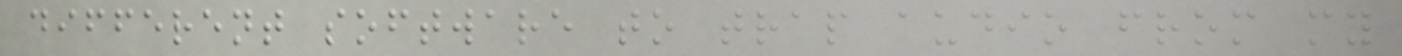different software to trap audio from my
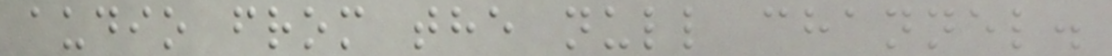audio from the null channel.
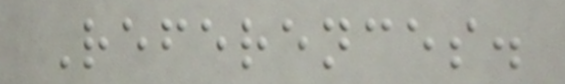References.
